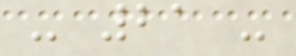- 21 -
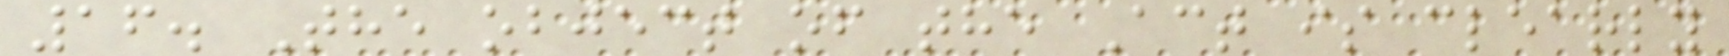16. The object of the Act is clearly
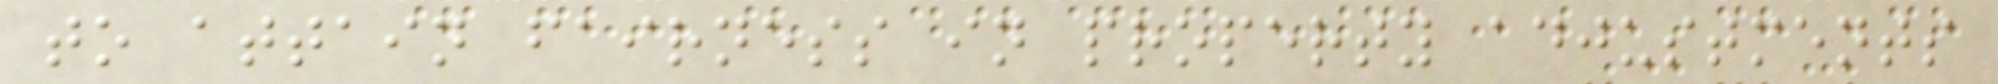to attain fairness in property adjustments
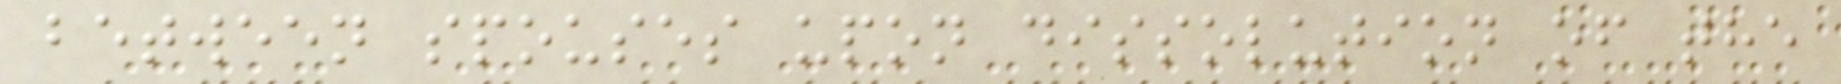between spouses upon dissolution of the
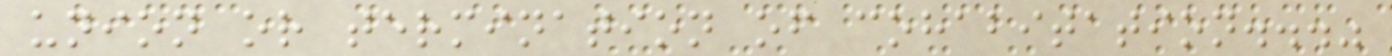union or termination of cohabitation..."
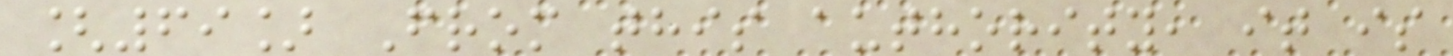[69] From this authority, it is
